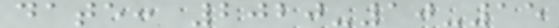date: 2020-10-15
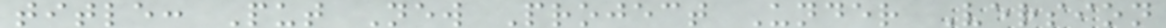title: Put New Project Under Version
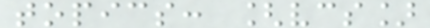topics: [vcs]
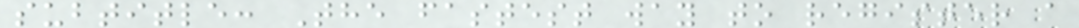subtitle: The fastest way to register a
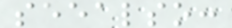seealso:
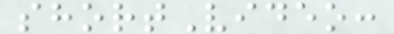shortVideo:
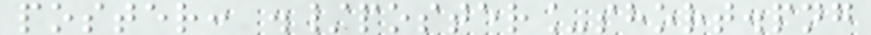poster: ./poster_short.png
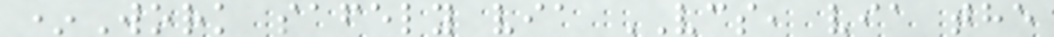*Work safely via VCS, via the
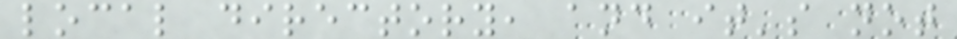local directory, and it's not
